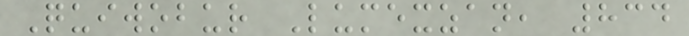Quiwobur Lumexzan, 834
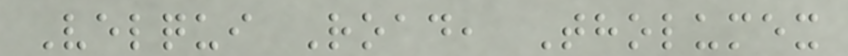Velqui Road, Tholumex
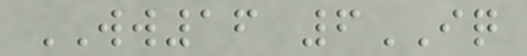WW16 6IQ
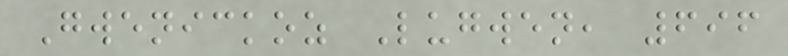Gwenickoz Lugwen, 696
